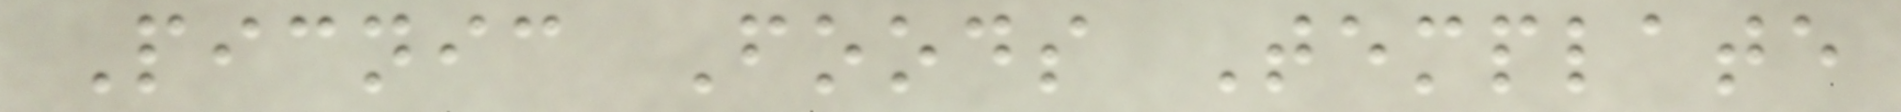Picnic Foods Template
